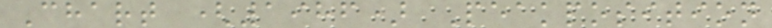Chart (1986) Peakposition
